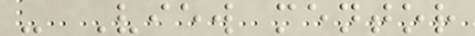- View mentor
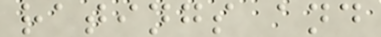ratings and
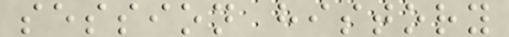session history
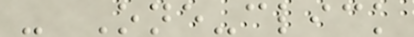- One-click
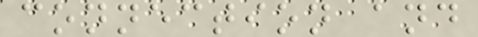connection and
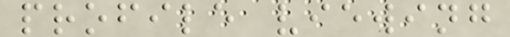profile viewing
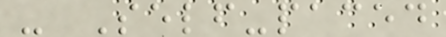- Self-paced
